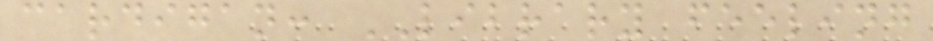cardigan: LIBRARY feeling
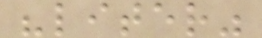"liter"
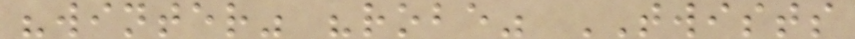"winter" "robe" TWISTS
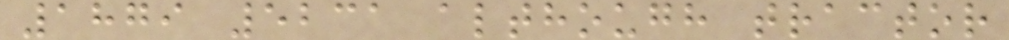1879 5231 although tractor
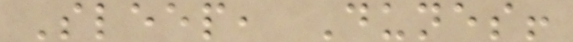Sleep, Dunes!
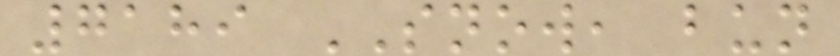7189 SNOW, bun
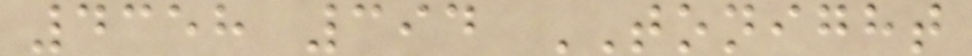4358 394 TONIGHT
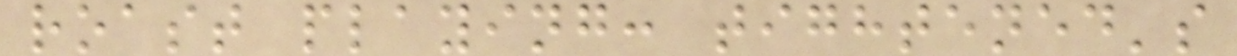roast playing: tightened's
